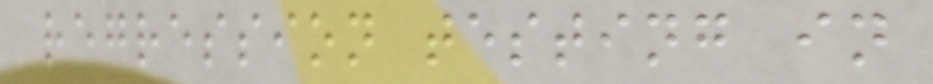regression testing in
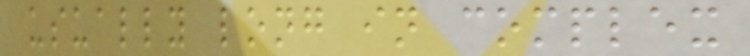usually long in complex
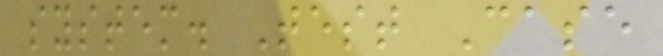system. Test Case
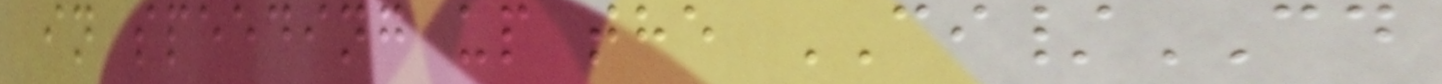in speeding up the CI/CD
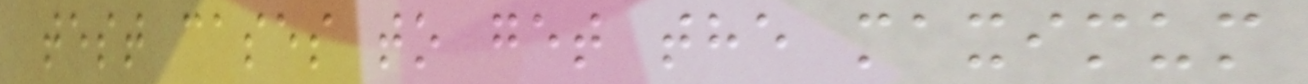test cases to get the maximum
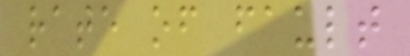rate of fault
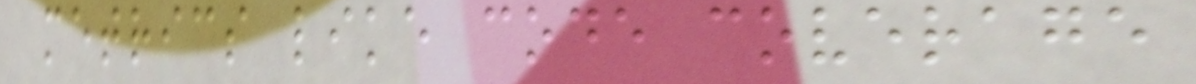metrics like code coverage
